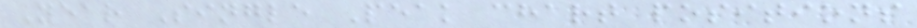Year Single Peak chart positions
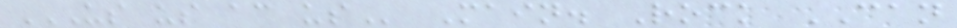US US AC US Main. Rock CAN
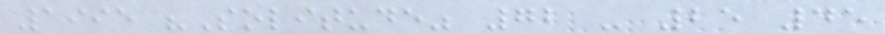1995 "Solitude" 72 - 25 45
